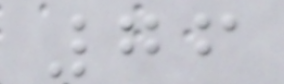76
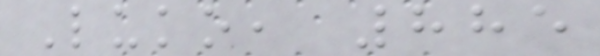Luko, 885
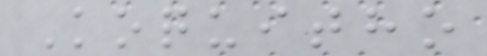Koquitho
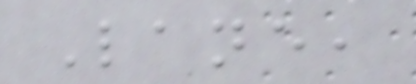Lane,
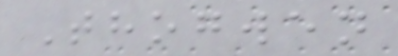Thogwen
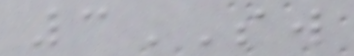3SW
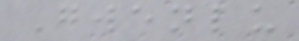Gwenlu
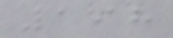198
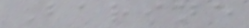Barine
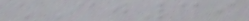CJ39
